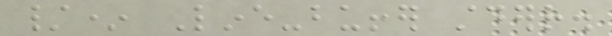/* Line-buffer stderr.
